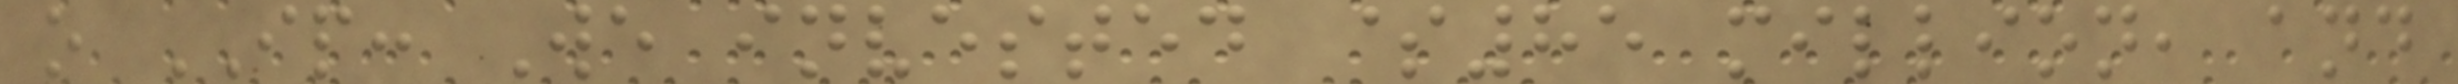o IP: We invested $85 million, and
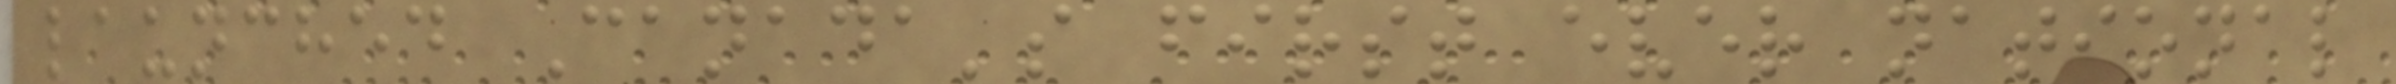launched Canada's first ever national
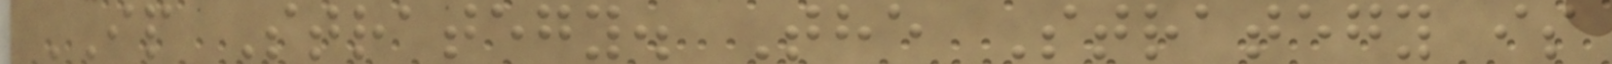IP Strategy. The Strategy is
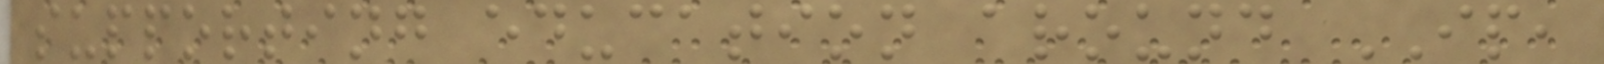supporting education around IP,
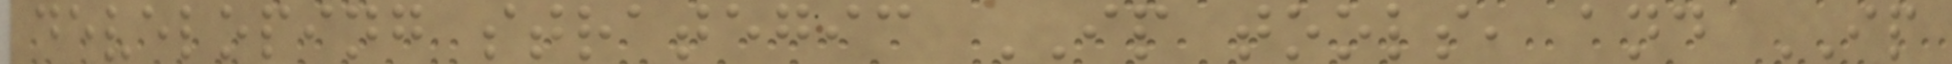developing strategic IP tools, and IP
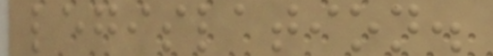legislation.
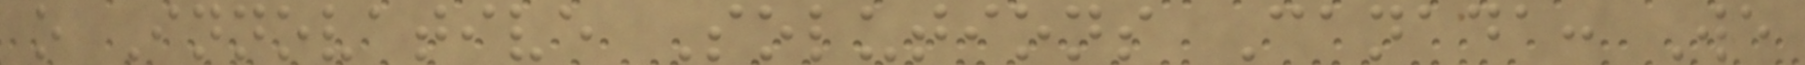o Innovative Solutions Canada: We
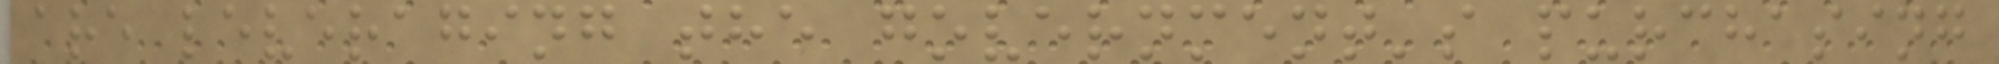are leveraging the government's purchasing
